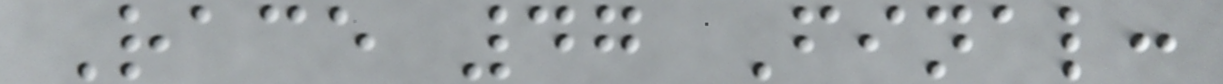Race 47 Final:
